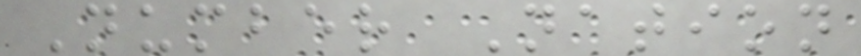Number Nation
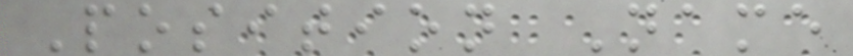Position Name
